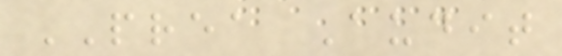PREA Audit
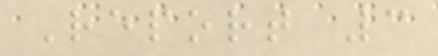Report 3
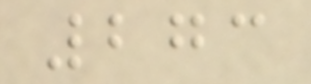273
